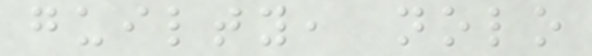guilty, nolo
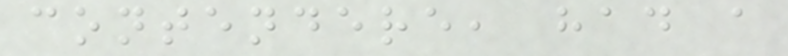contendere, had a
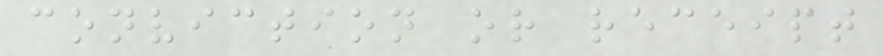conviction or receipt
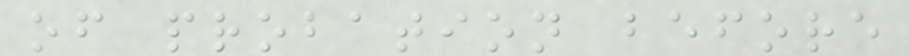of probation before
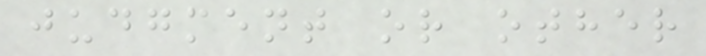judgment or other
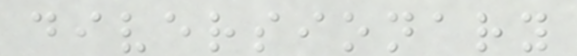diversionary
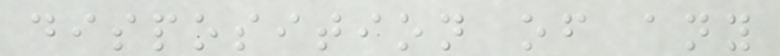disposition of any
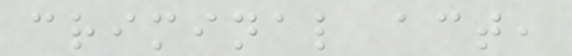criminal act,
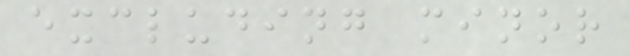excluding minor
